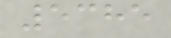5385
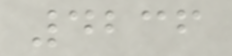4236
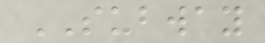SUBWAY
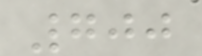700
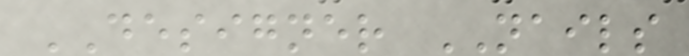DESIGNER NAILS
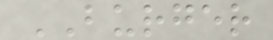BURGER
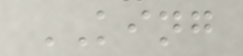KING
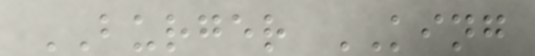BURGER KING
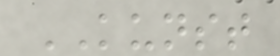KUNST
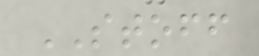STOFF
